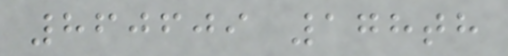860609 178th
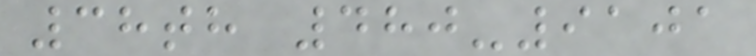38th 480-9101
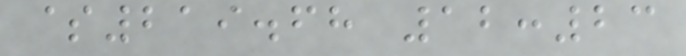$219.68 12:23
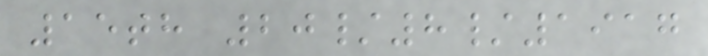15th 20/8/1917
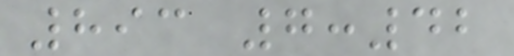893 7:42
